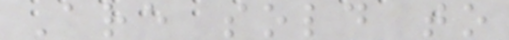Are sold to
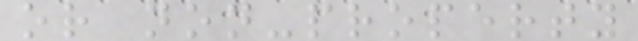or non-property
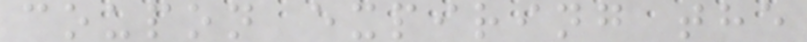coupon expiring the
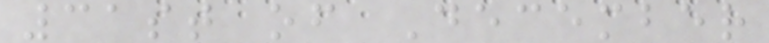31st of December
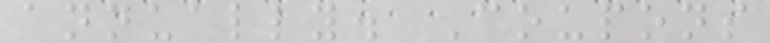annually. Coupons
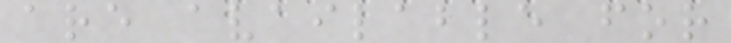are available for
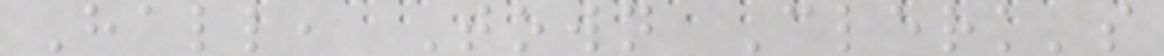Hall, Town Clerk's
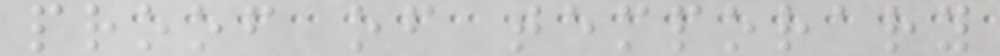proof of temporary
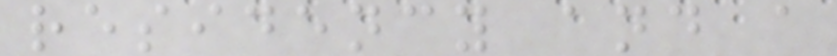residency and a
